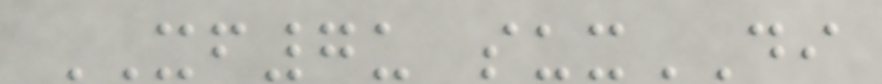XF7u suxDI
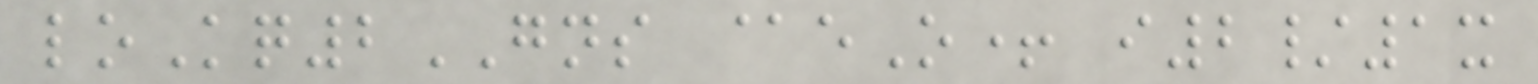loKq2GNS @eO+ i2/1x
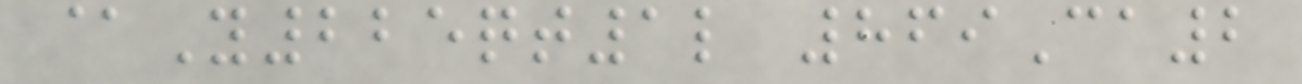@Y225qt1l 869Ca2
